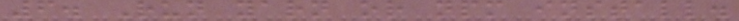6. Run yarn or npm install.
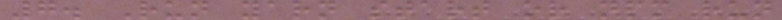7. Run yarn start or npm run
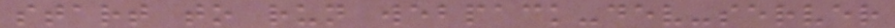start to run webpack-dev-server
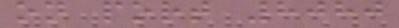on port 8080
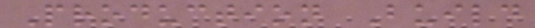Production Build
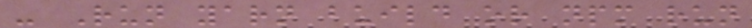- Run yarn build or npm run
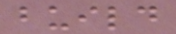build
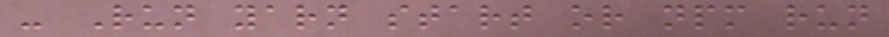- Run yarn start or npm run
